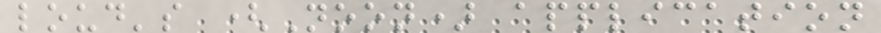loud's (Noon) application
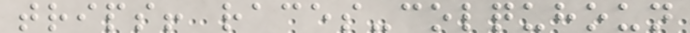trips! races-colquhoun
